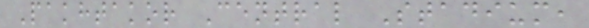Pakhtakor Central Stadium,
